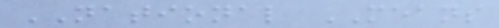NATIONAL MEANS
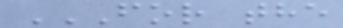FOR THE
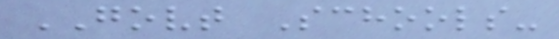GOVT Schools-
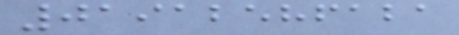01912586121
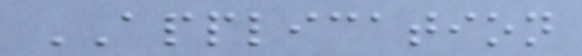APPLICATION
